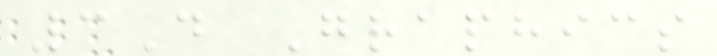3D Graphics
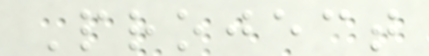Project
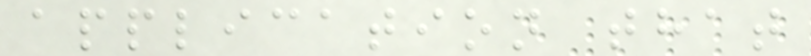application that
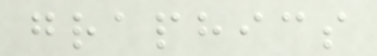graphics
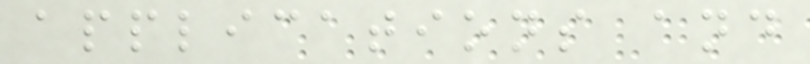applications and
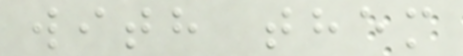with them
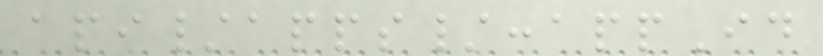api/apps/:appId
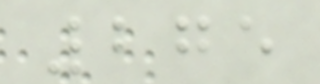275
